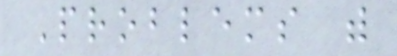Problems with
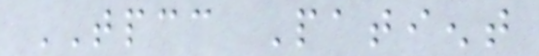TPCC Patient
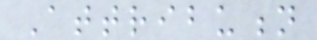Attribution
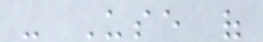- Use of
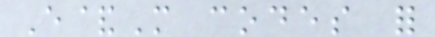E&M codes for
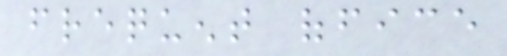frequent office
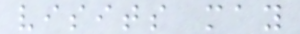visits may
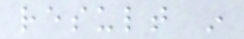result in
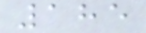185
